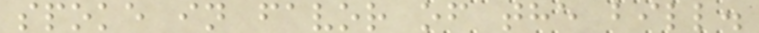spoke in favor of the bill.
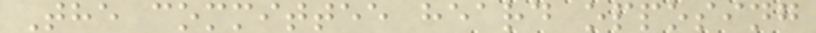The committee heard opposing
